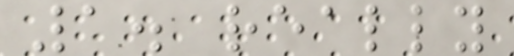1. really
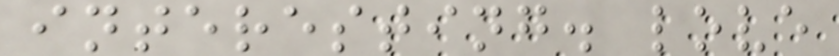interesting. love
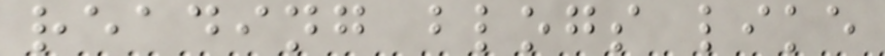reading blogs like
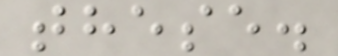these.
